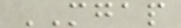MGAP
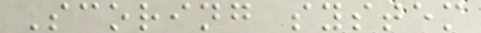Scoring system
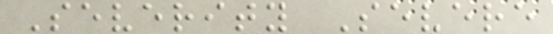Severity Severe
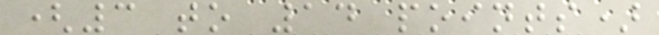(3 to 14 points)
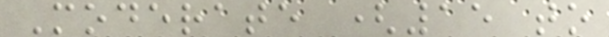Moderate (15 to
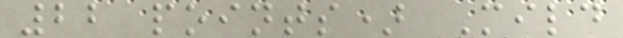22 points) Mild
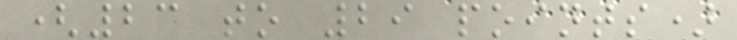(23 to 29 points)
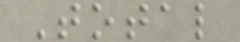Total
